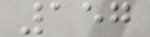157
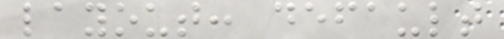layout: default
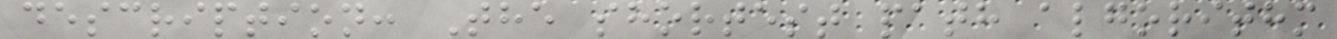description: The shortest path algorithm
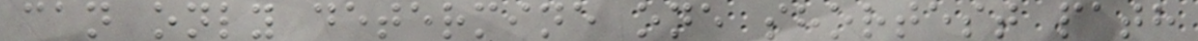can only determine one shortest path
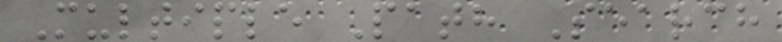Multiple Path Search
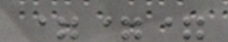===
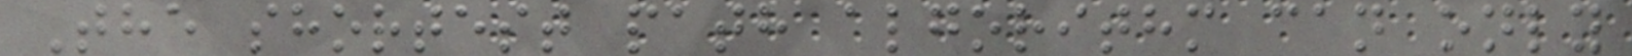The shortest path algorithm can only
